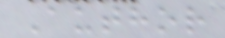Author
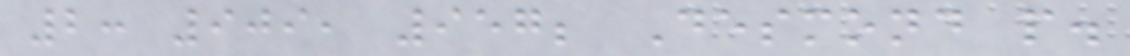2: 909, 957; Desmond p.
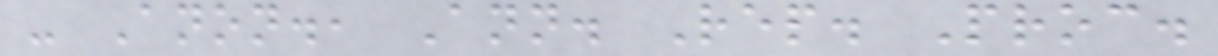- Anon., Ann. Rep. Proc.
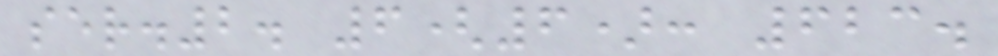ser.2. 6(6): 623.
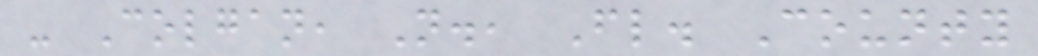- Colgan, N., Fl. County
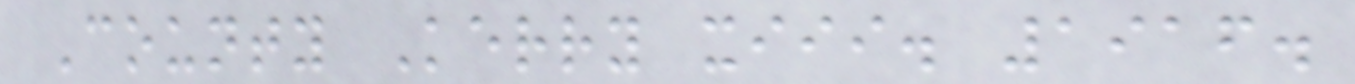County Kerry xiii. 1916.
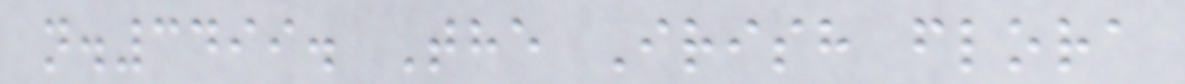n.3499. The Irish flora
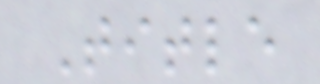Title
